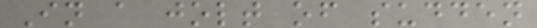In a jolt of sudden
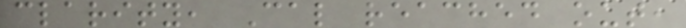clarity, Cal reached out,
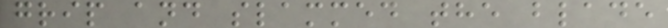grip and slammed the blade
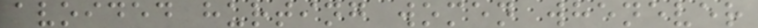avoided hurting women whenever
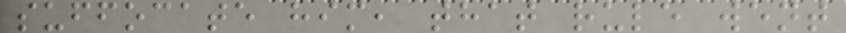suffocate him, that rule went
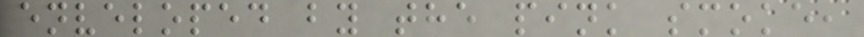enveloped by the pink smoke,
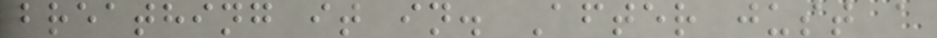breathing it in. After just a
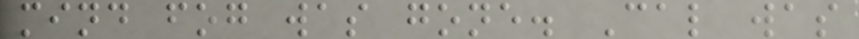mind fog was gone. Cal was
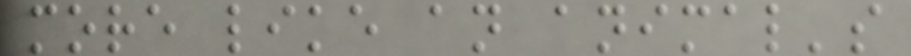more like an animal's
